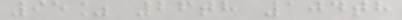95% 26th 104th
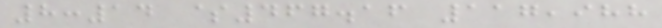8:14 $467.16 117,988
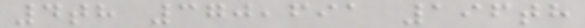4th 370,691 196th
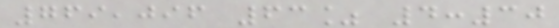769,096 63% 4:30
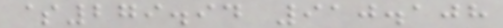$279.94 910.108
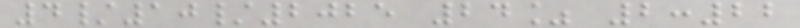4/10/2025 24% 2:22
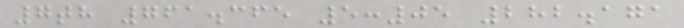7th 761.365 5:05 282.171
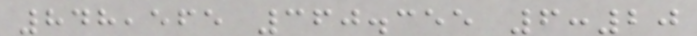848,565 360.355 6:20
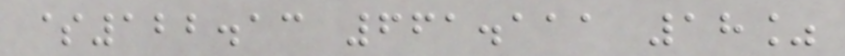$122.13 661.111 18%
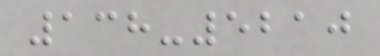138-5210
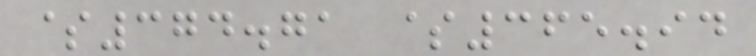$374.71 $365.94
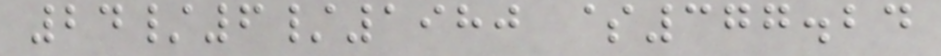24/6/1980 $377.24
